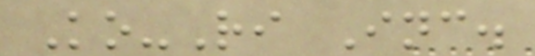Ko-Ri Inc.
